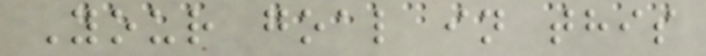Your goal in this
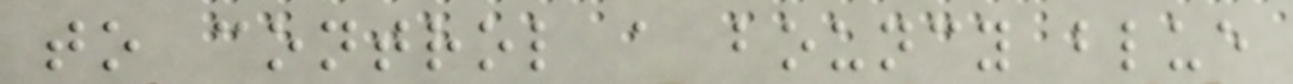to control a bouncy blue
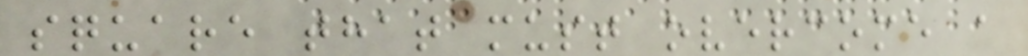square that must overcome a
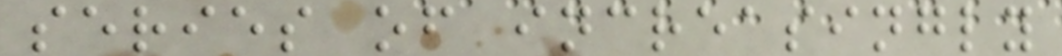series of increasingly
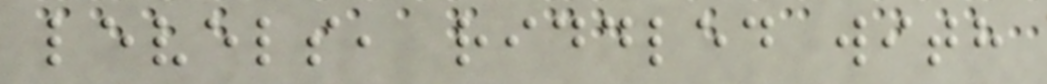levels, riddled with
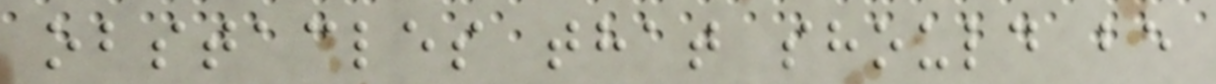obstacles that should be
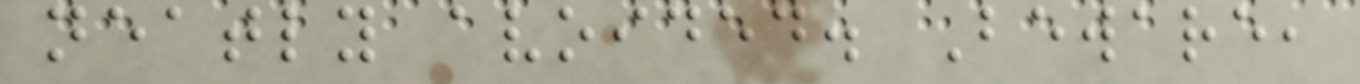neatly avoided. Beware,
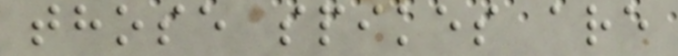those spikes are
